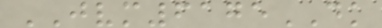JVM6175DK
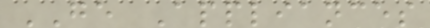GE Appliances
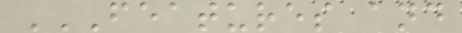FEATURES AND
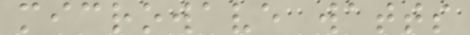microwave watts
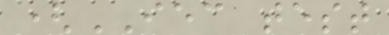(IEC test
